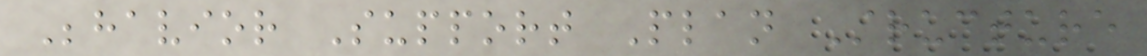Behavior Support Plan Structure
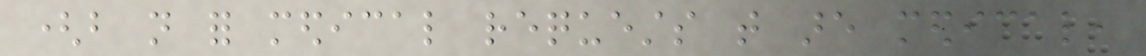(but not for medical requests that are medical,
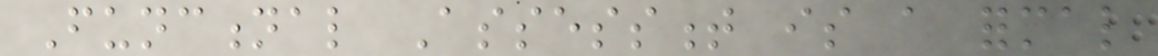Functional Assessment is a formal
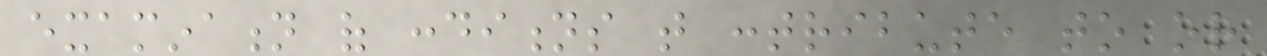examination of conditions that contribute to or
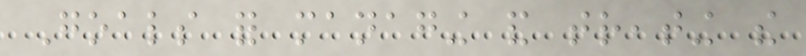Goals for managing and treating the
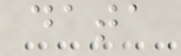data
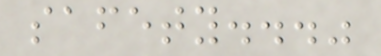safety..."
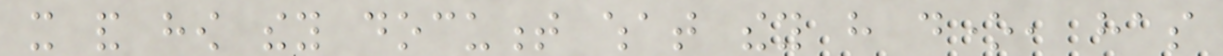it and how they document what they have done, has
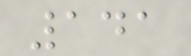141
